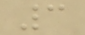3
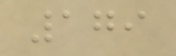179
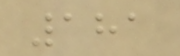181
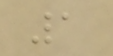1
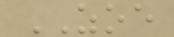ZOE
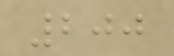200
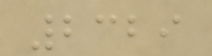2329
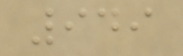949
